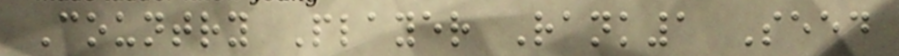Country Player Rank1 Seed
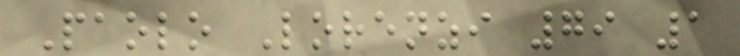Paolo Lorenzi 79 1
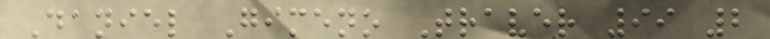Daniel Gimeno Traver 99 2
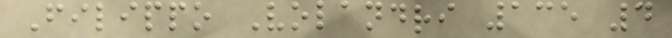Filippo Volandri 135 4
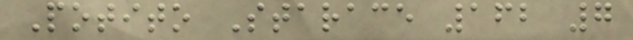Potito Starace 162 7
